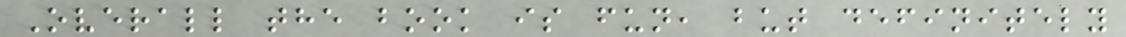Overall the book is fun, but definitely
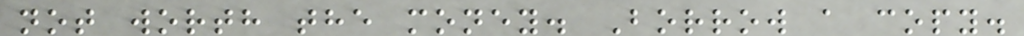not worth the money. Borrow a copy.
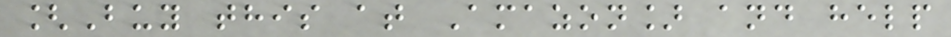[Buy this at Amazon] and help
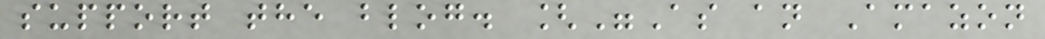support the blog. ["As an Amazon
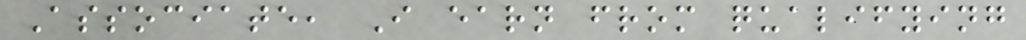Associate, I earn from qualifying
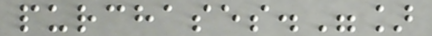purchases."]
